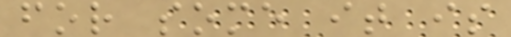for some it is
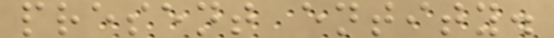present entity.
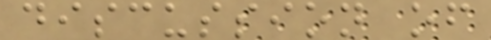discussion of
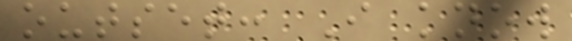outset: I know
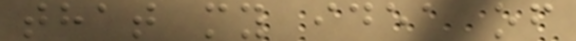that my idea of
